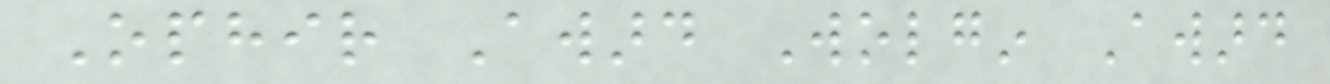Ophir Award Wolgin Award
